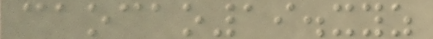caocao19.xyz
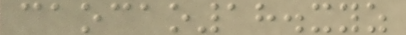caocao18.xyz
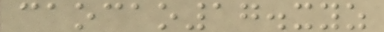caocao17.xyz
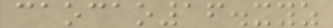caocao16.xyz
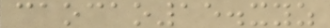caocao15.xyz
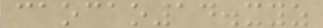caocao14.xyz
